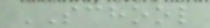SCHOOL
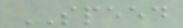SPEED
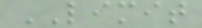LIMIT
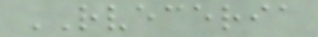RVECERIA
